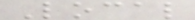Local
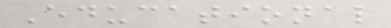Educational
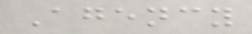Agency
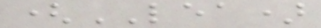(LEA)
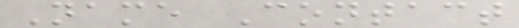Name Contact
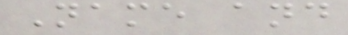Name and
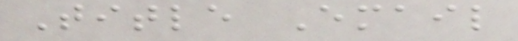Title Email
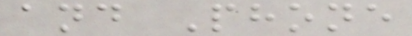and Phone
